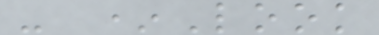- *Look
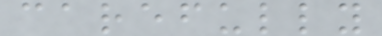carefully
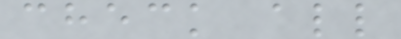check all
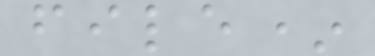file*
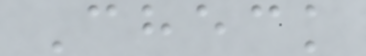Check
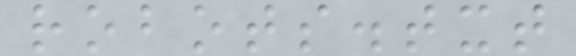robots.txt
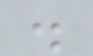.
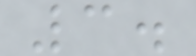3.
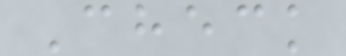Check
